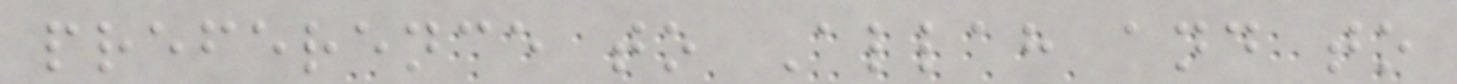preference to Allah and to
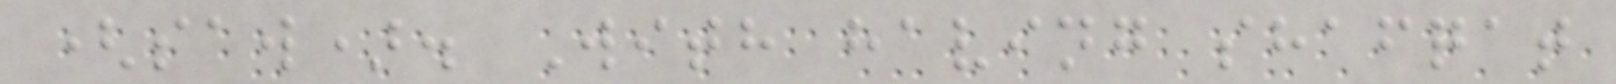(saw). With having shafqat
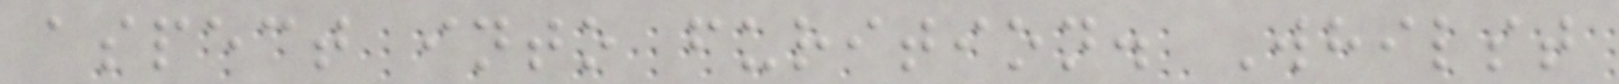aspect into furition. Whilst
